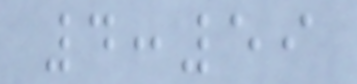4:59
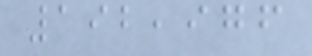192,976
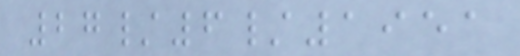27/6/1951
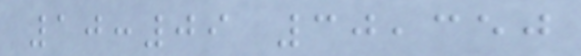10:09 30,350
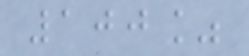100%
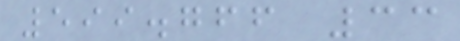599.766 33
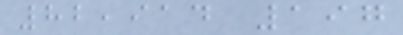82,914 197
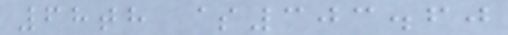68th $303.60
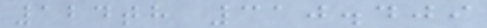124th 310.409
